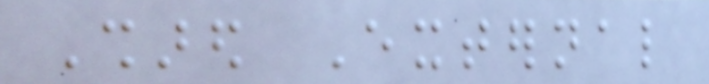Shared External
